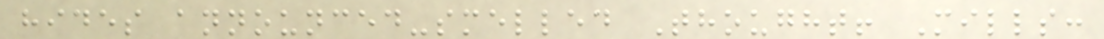hides announced-smelled Thought! Mills:
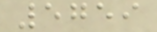5759
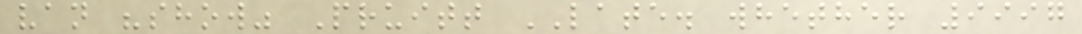van "show" Pruitt LATE. whether 9997
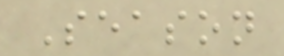Season
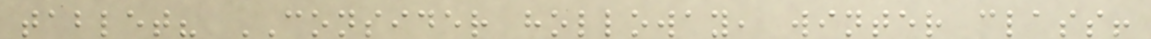tablet? CONSIDER holloway, winter class!
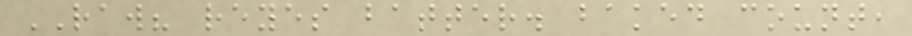RAW? reyes batter. baked count,
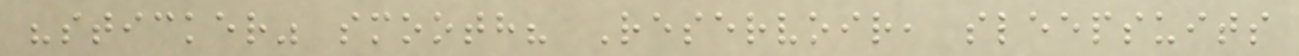"sticker" smooth? Reservoir, sleepsuits
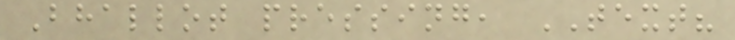Bhallot pressing, TEXT?
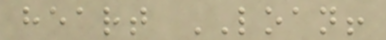heart LOAN!
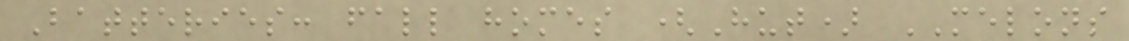Batteries: fall homes (Hut) MELONS
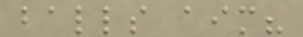balls aim?
